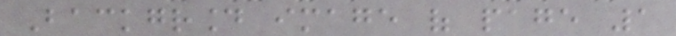Background image of page 1
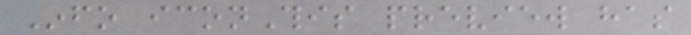Info iconThis preview has
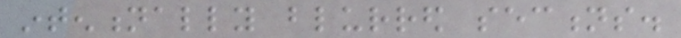intentionally blurred sections.
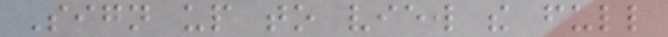Sign up to view the full
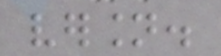version.
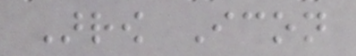Arrow Icon
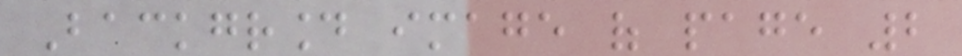Background image of page 2
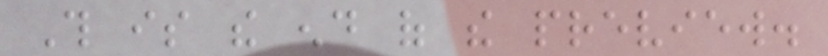This is the end of the preview.
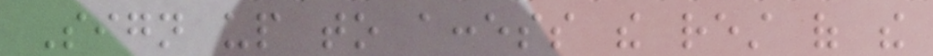Sign up to access the rest of the
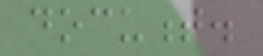document.
